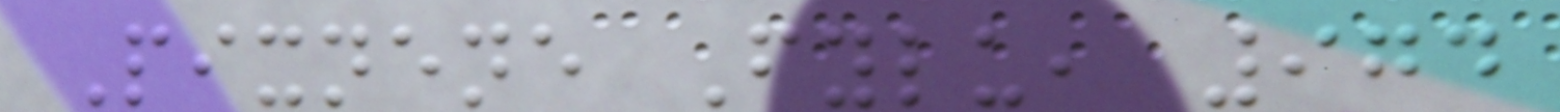Pixnene Fylu, 974
